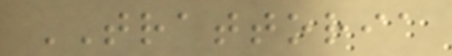TRATTORIA
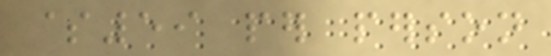$59 per person
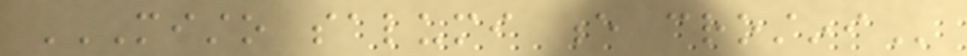MISTO SALUMI E CROSTINI
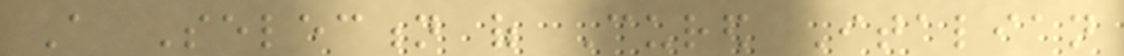A Selection of Cured Italian
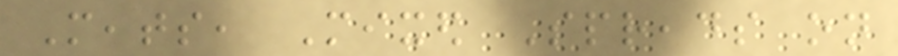Meats, Mixed Spreads on
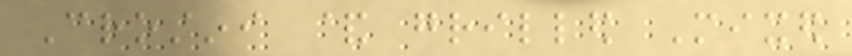Crostini & grilled Mixed
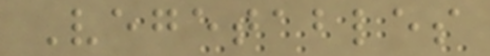Vegetables
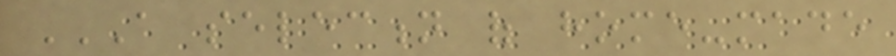A SELECTION OF HOME-MADE
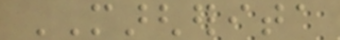MARGHERITA
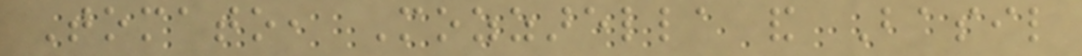Tomato, Mozzarella and Basil
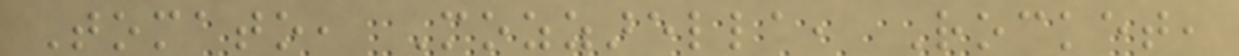Tomato, Mozzarella, Rocket,
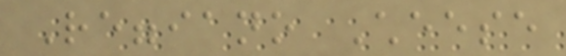Reggiano Cheese
